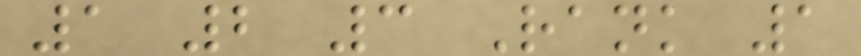1 2 3 Rank 1
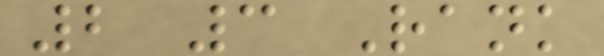2 3 Rank
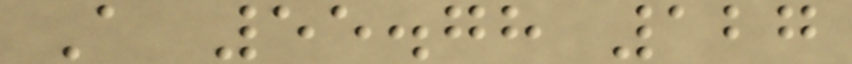A 55.78 127
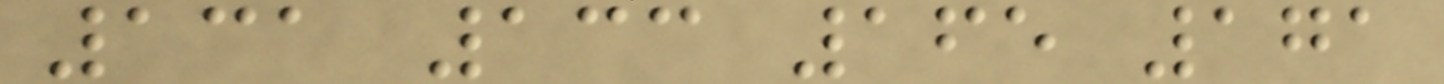131 133 165 171
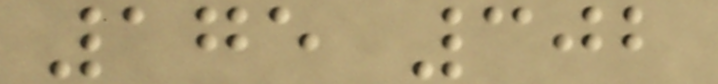175 302
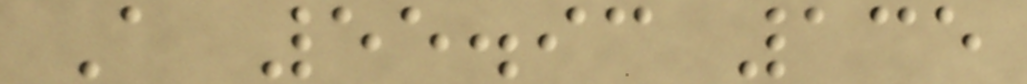A 55.93 135
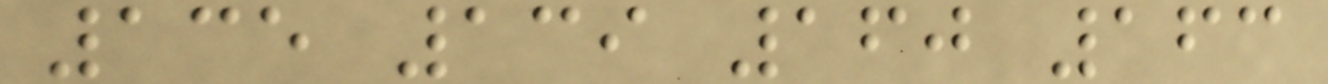135 139 160 163
